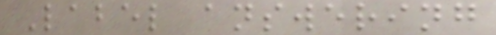Label answering
